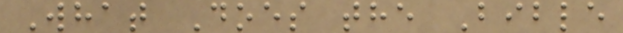What Does the Bible
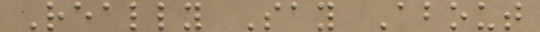Really Say About
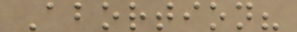Abortion?
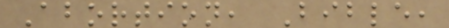Abortion, Bible,
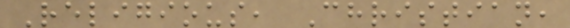Religious, Christian,
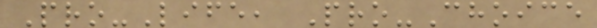Pro-Life, Pro-Choice
